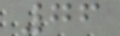76
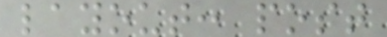layout: post
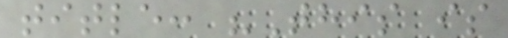title: "This is
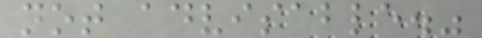not advisable."
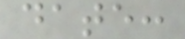date:
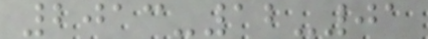2013-12-01
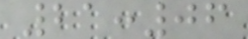21:06
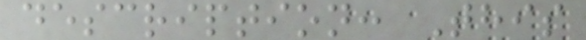description: This
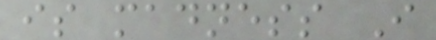is madness I
